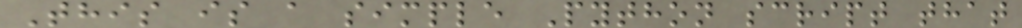This is a simple Python script that
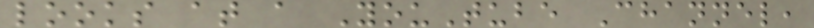looks at a YouTube Channel,
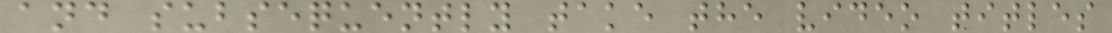and subsequently take the video titles
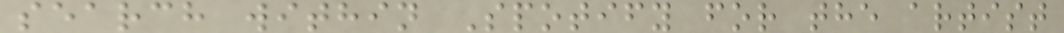search within Spotify for the artist
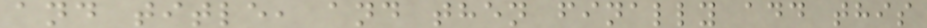and title, and then finally add this
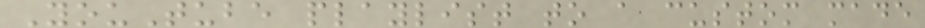YouTube playlist to a custom made
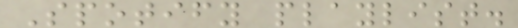Spotify playlist.
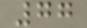77
